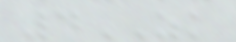4ZK
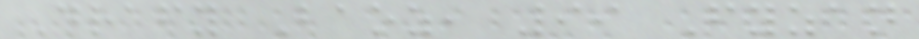Drafy Baoz, 99 Fyzan
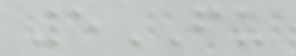5FU
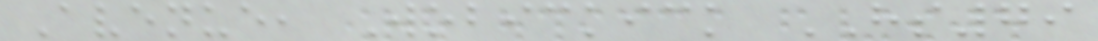Avenue, Wobickick HS79
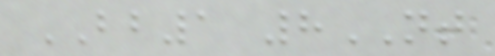BB1 8NT
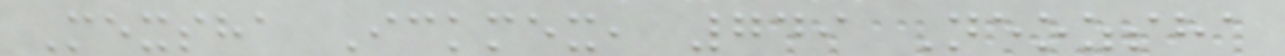Mexsha Ickmex, 749 Neozsha
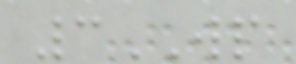3WP
